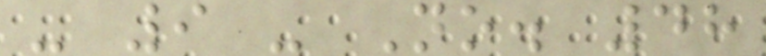- 9 - No. 48
